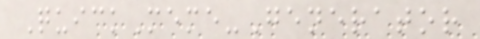QuickMeme-Generator
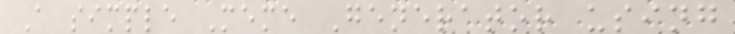A simple Meme Generator using
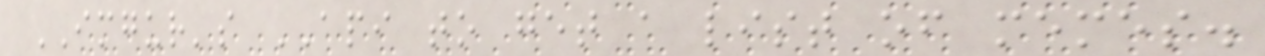IMGUR's API to get a list of memes.
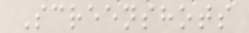Screenshots
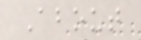About
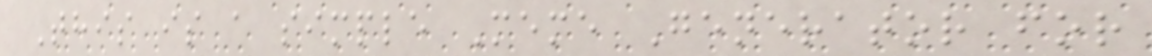This is a simple Meme Generator for
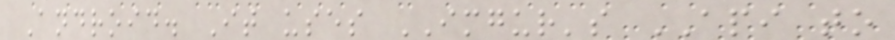Android. It uses IMGUR's API to
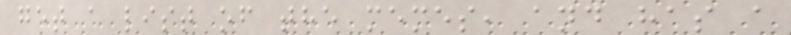get a list of the memes, and has a
